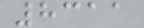8311
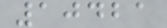10421
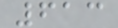613
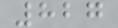827
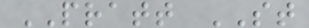PRATT ST
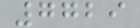7729
